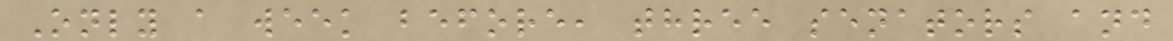Only a week before, three senators and
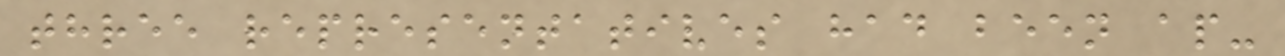three representatives had been ap-
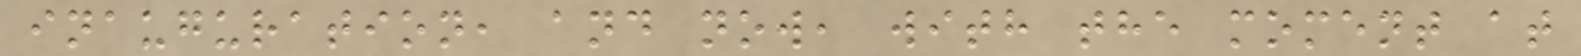inauguration, and now, with the moment at
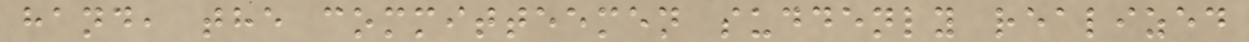hand, the committeemen suddenly realized
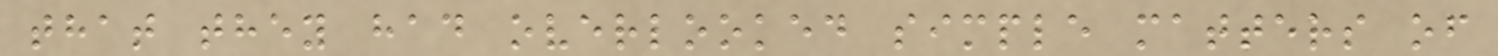that they had overlooked simple matters of
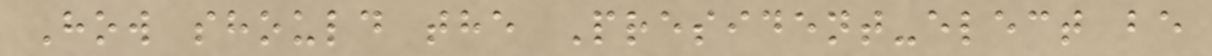How should the President-elect be
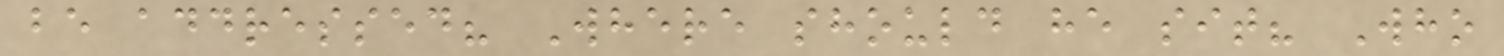be addressed? Where should he sit? Who
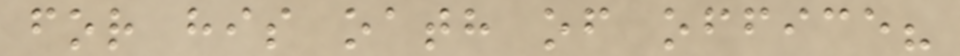for his oath of office?
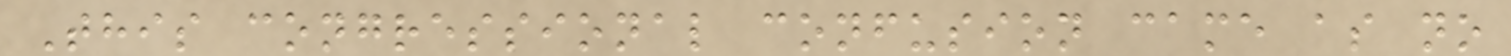This congressional confusion came as no
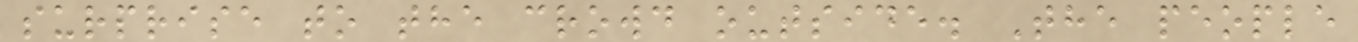surprise to the crowd outside. The people
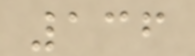136
